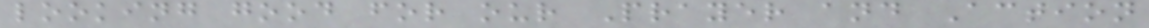looking good for our Prayer and Action
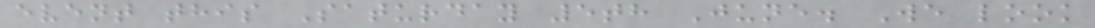event this Saturday 5th June. We look
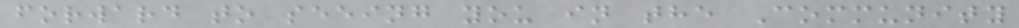forward to seeing you in the Community
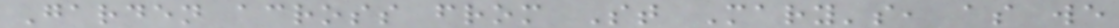Garden across from St Mary's, as we
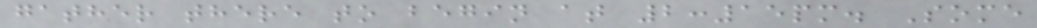gather there to begin at 2:15pm. Some
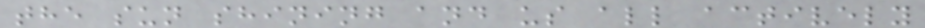the sun shining and us all actively
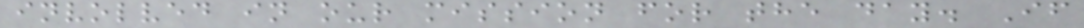involved in our mission for the day. If
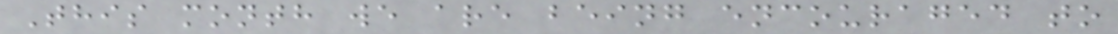This month we are being encouraged to
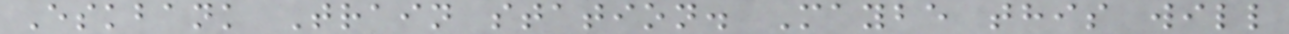Eskbank Train station. Maybe this will
